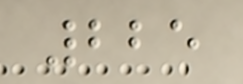225
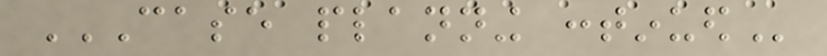CASE PLANNING CONTINUED
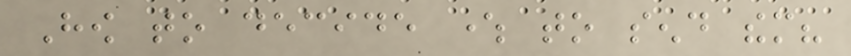How to decide where to send them?
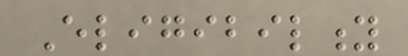Eligibility
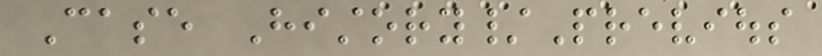Case History/Previous
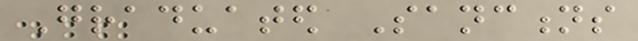Graduated Sanctions
